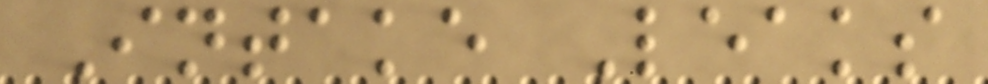Intake Leaks
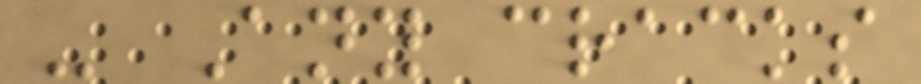- Any cracks
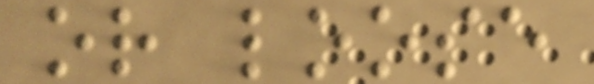or loose
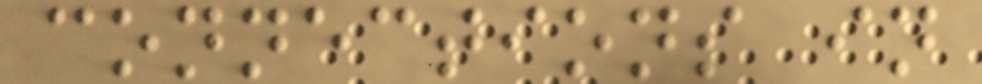connections in
